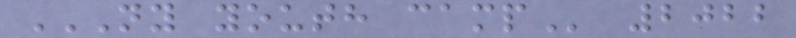NY YOUTH CAMP 2022
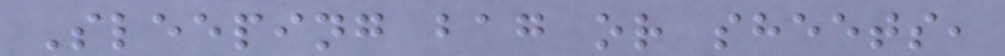Sleeping bag or sheets,
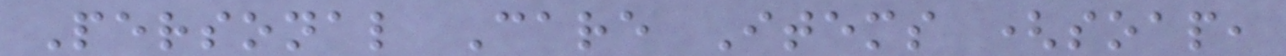Personal Care Items (soap,
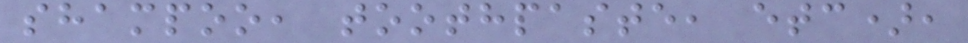shampoo, toothpaste, etc),
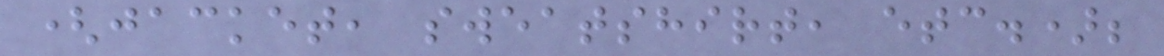(jacket, sweatshirt, etc.);
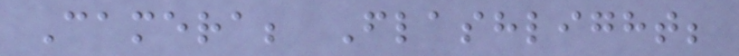Camera; Flashlight;
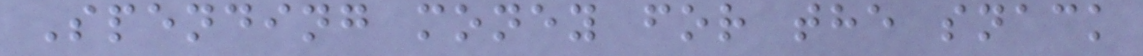Spending money for the snack
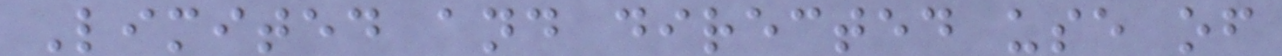Limited and directed use of
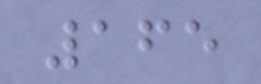165
